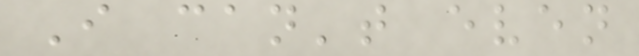I can't even
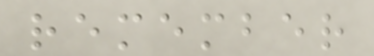remember
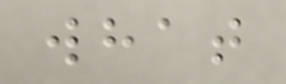what
